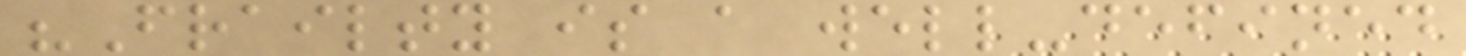"Frailty is a well-defined
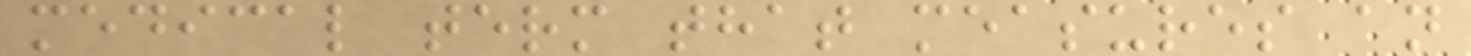medical term that measures an
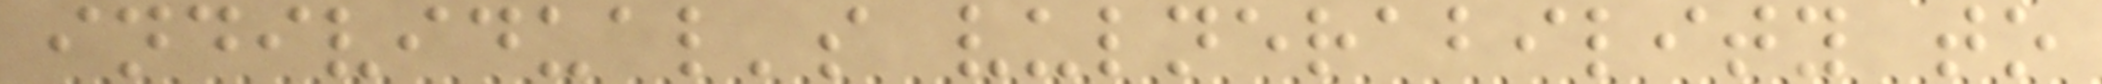individual's vulnerability to
